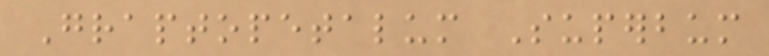Graptopetalum Superbum
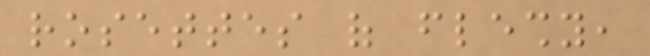rosettes of fleshy,
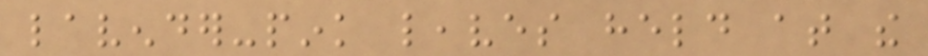lavender-pink leaves held at the
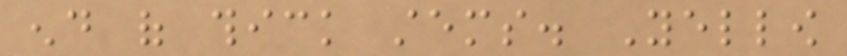end of thick stems. Yellow
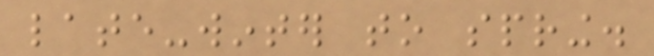late-winter to spring.
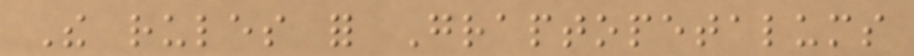The rules for Graptopetalums
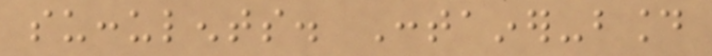succulents. Container-bound
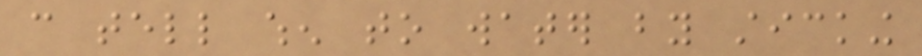can tell when to water by sticking
